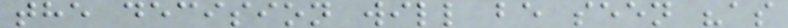the decision will be seen "as
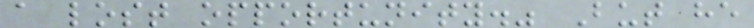a lost opportunity." But he
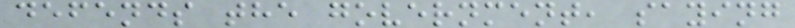defends the government, saying
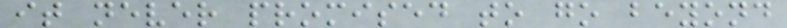it never promised to go beyond
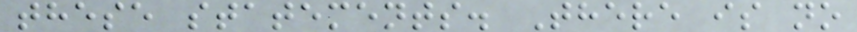these statements. There is no
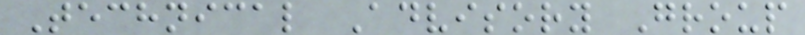Technical Advisory Group
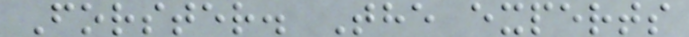Forster. The experts
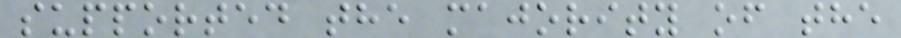supported the majority of the
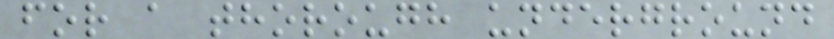for a thorough underground
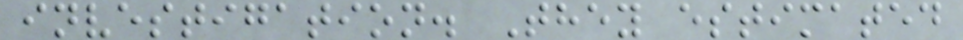investigation. They estimated
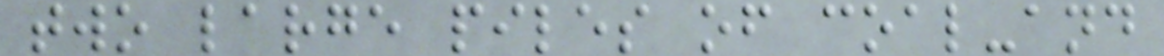two large piles of coal-and
